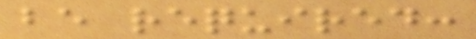be required:
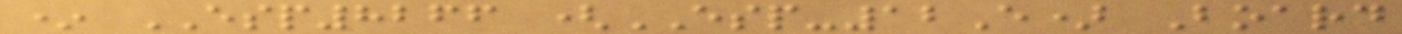* ESP8266 (ESP-12E) Board
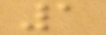1
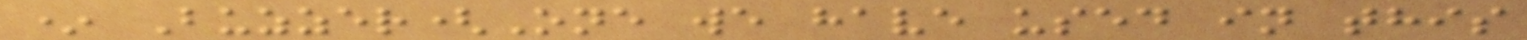* Buzzer(One we have used in this
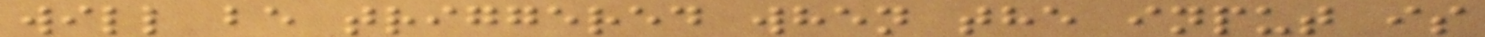will be triggered when the input is
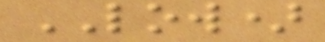LOW)
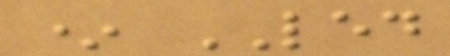* LED
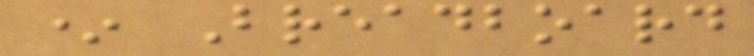* Breadboard
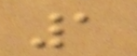1
